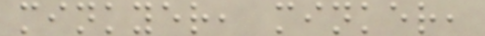minkyer, minker,
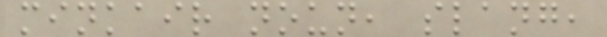minkair noun, slang,
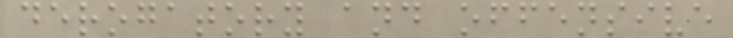derogatory and offensive
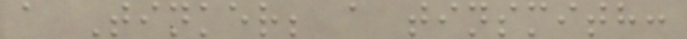a Tinker; a tinsmith:
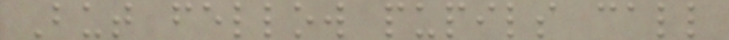But fellow pupils call
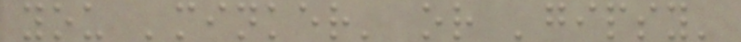you 'minker' or 'gipsy'
